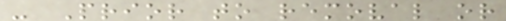- Prior to removal or
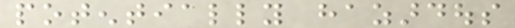potentially hazardous
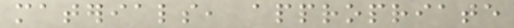materials, appropriate
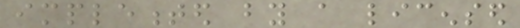implemented by a licensed
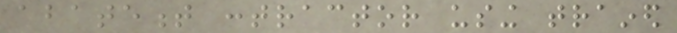abatement contractor using trained
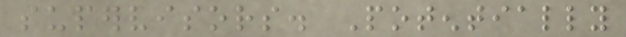supervisors. Potentially
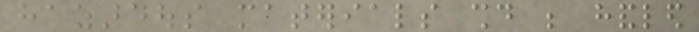hazardous materials should be handled
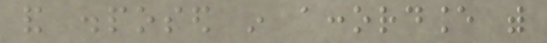and disposed in accordance with
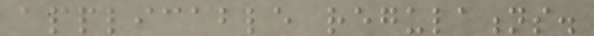applicable regulations.
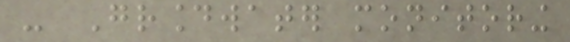- Groundwater monitoring
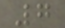7
